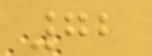72
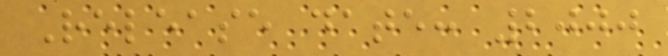Release date: 2000
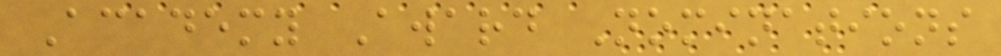Academy Award Nominations
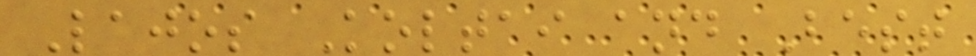Lajos Koltai and Best
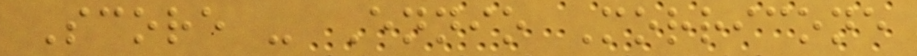Score - Ennio Morricone
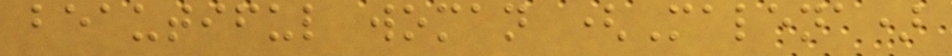beautiful woman (Malena)
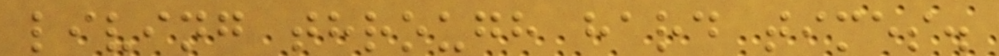living through hard times.
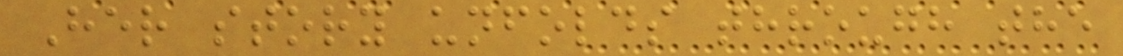Her story unfolds through the
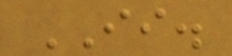II.
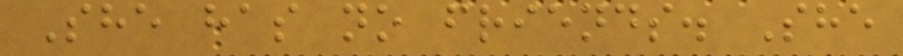She has no friends. She
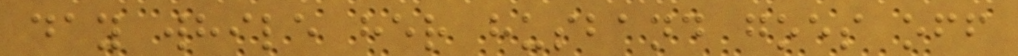day while her husband goes off
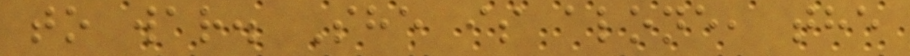to war. She is alone, the
